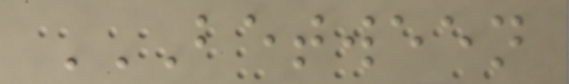BETWEEN
